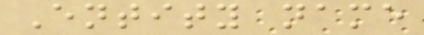Entity name
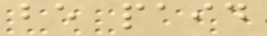be paid
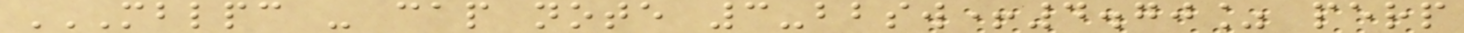MBLPC - CAP NOTE 3-BBSW+4.70% PERP
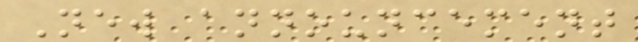New announcement
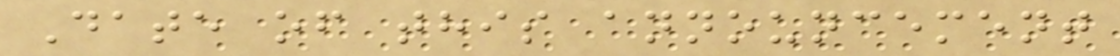Date of this announcement
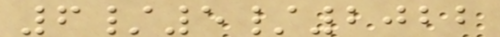6/5/2022
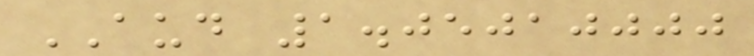AUD 1.05010000
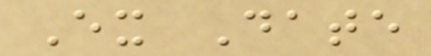Ex Date
